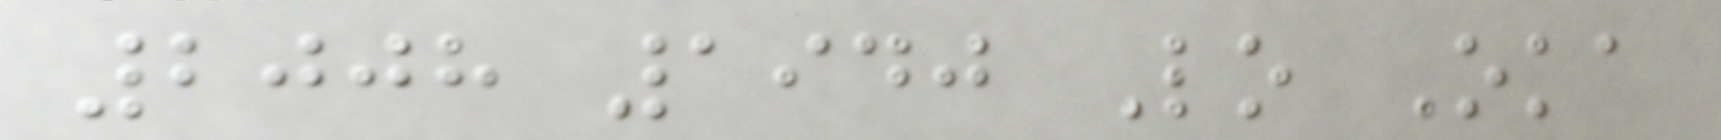2008 1940 Lo Oka
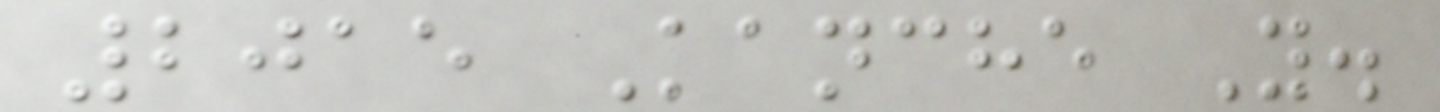2015 Kanche Y.
